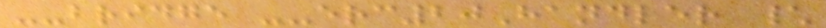--bridge --erc20Handler \
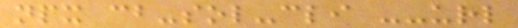npx cb-sol-cli --url
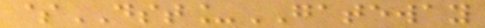$DST_GATEWAY
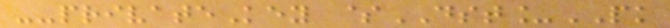--privateKey $DST_PK
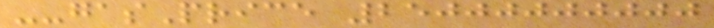--gasPrice 25000000000
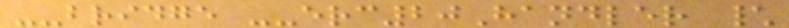--bridge --erc20Handler \
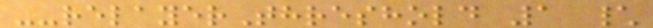--relayerThreshold 1 \
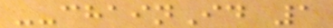--chainId 1
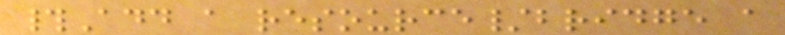#Add a resource/bridge a
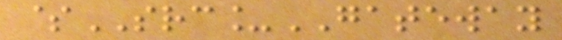$SRC_GATEWAY
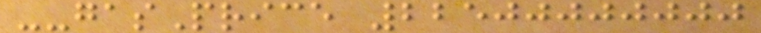--gasPrice 22500000000
